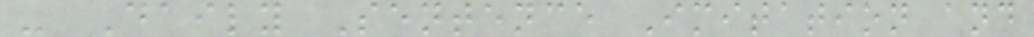- Daily Sentence Imitation and
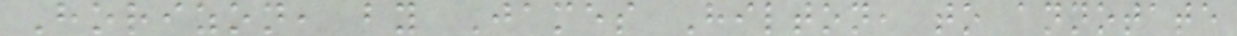Horizon, by James Hilton, to annotate
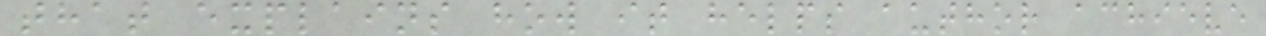that explains how it helps author achieve
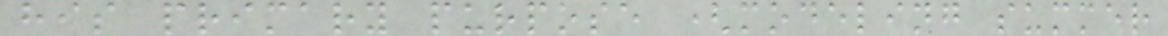his primary purpose (modeling summer
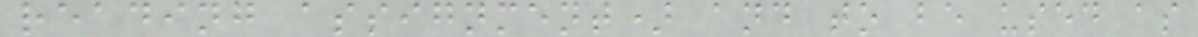reading assignment) and to be used as
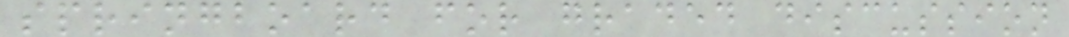springboard for graded discussion
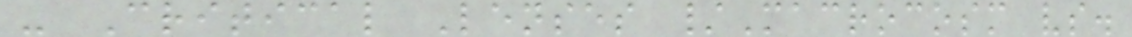- Critical Lenses /Macrocosm vs.
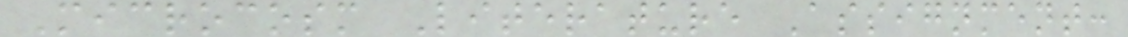Microcosm Literature Assignment:
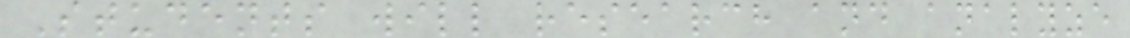Students will research and analyze
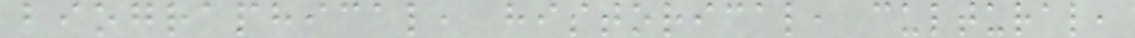biographical, historical, cultural,
